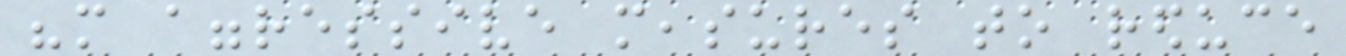"more aggressive measures to reduce
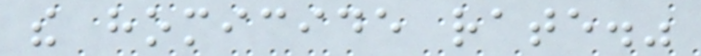the homicide rate."
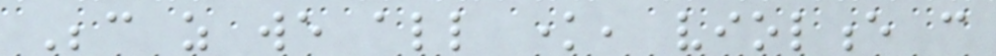Because as we all know, violence can
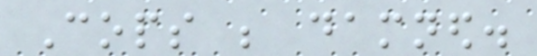Cops be damned.
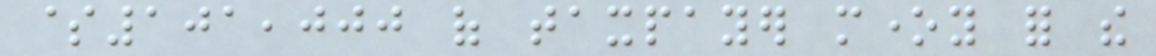$101,000 of taxpayer money for the
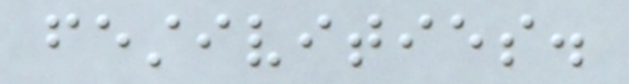festivities.
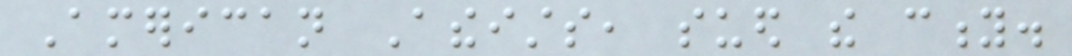American Atheists, sued the city.
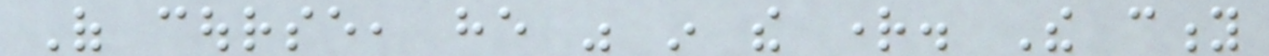Of course, he was in the right. The city
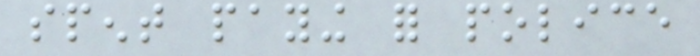spent paying for police
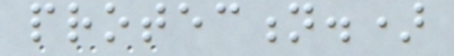protection.)
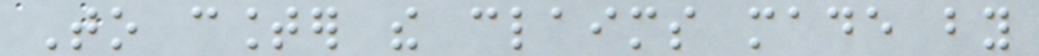To counter the claims made by
